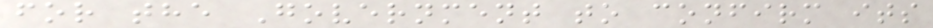for the Government to confirm its
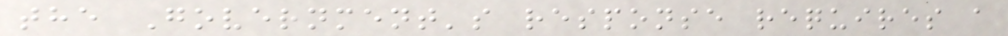the Government's response requires a
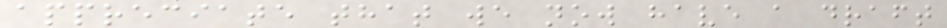appreciate that we now have a draft
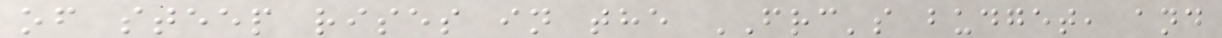of steep rises in the FRC's budget, and
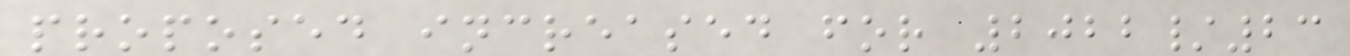proposed increased for 2022/23
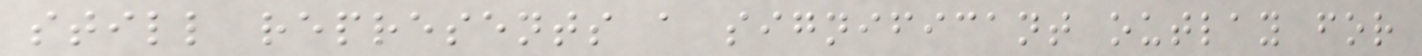still represents a significant outlay for
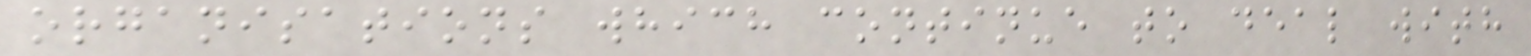organisations which continue to deal with
